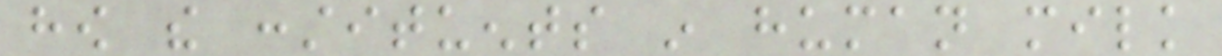how the constituents in human milk
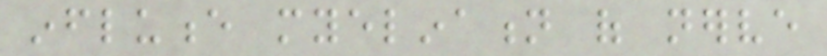influence myelination of nerve
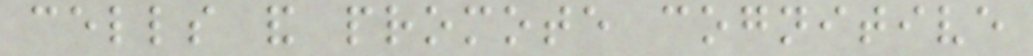cells and promote cognitive
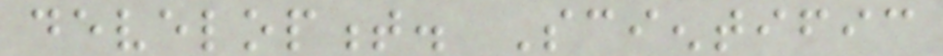development. Scientific
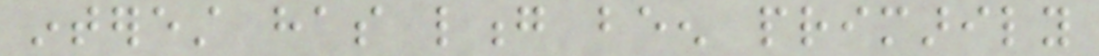interest has long been primarily
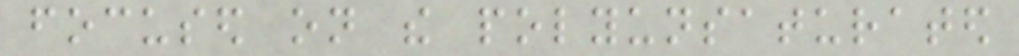focused on the polyunsaturated
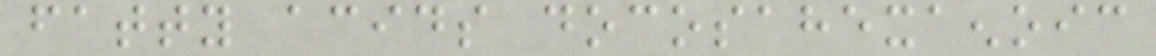fatty acids docosahexaenoic
